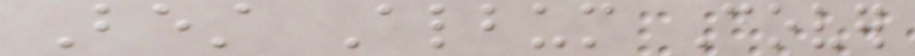Best Album Cover
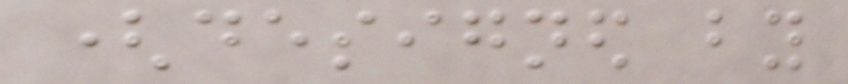(designed by
